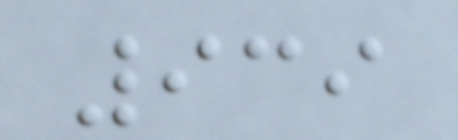939
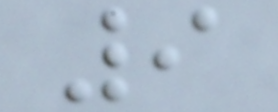9
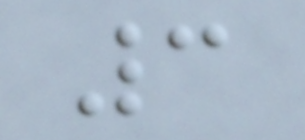3
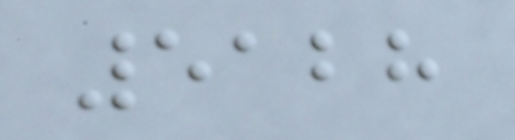5128
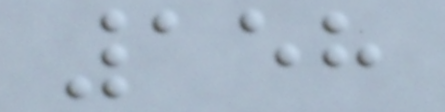158
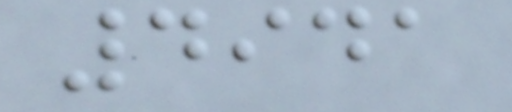4941
